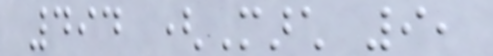494 (March 9,
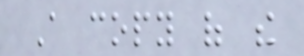A copy of the
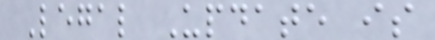Legal Update is
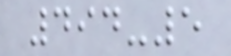494-5
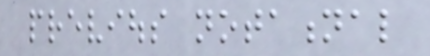previous notational
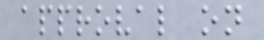approval on
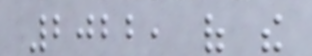2022, of the
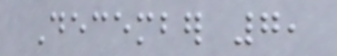December 7,
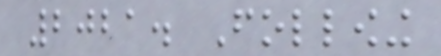2021. Following
